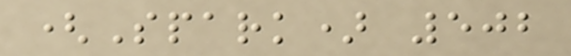(Spark) 502
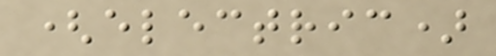(electric)
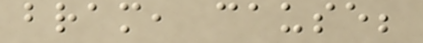bram, cause;
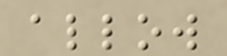allow
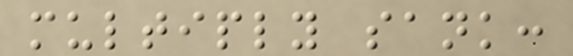multiply sank:
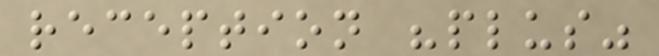reception "plus"
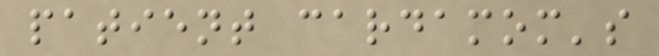patient cardamom's
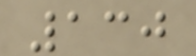130
